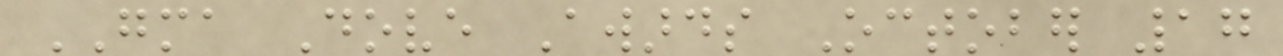GMA Dove Awards October 17
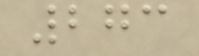273
